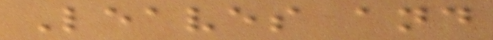Leaves and
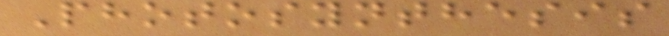Photosynthesis
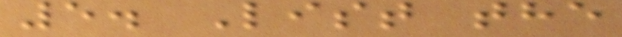5. List the
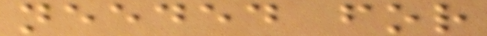needed for
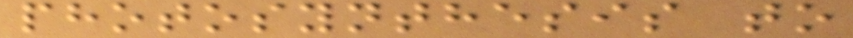photosynthesis to
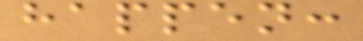happen:
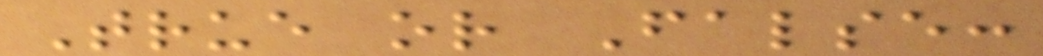True or False:
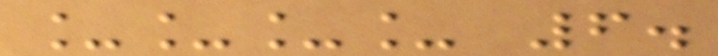____ 6.
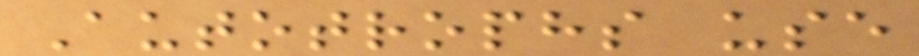Autotrophs use
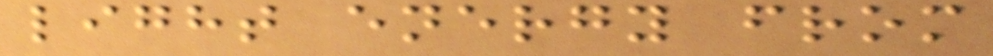light energy from
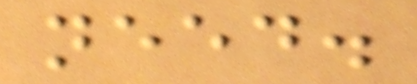need.
